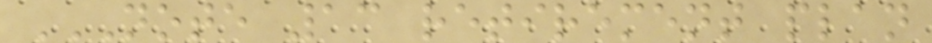NOTE 13 RETIREMENT PLAN
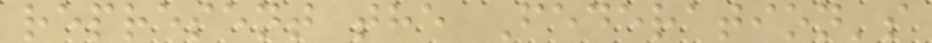represent the Federation's
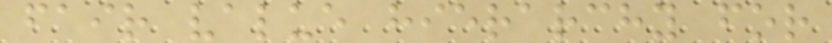fair value hierarchy for
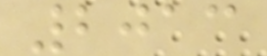2013
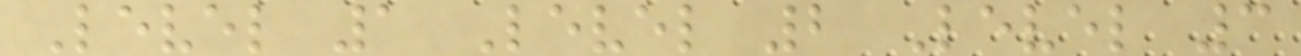Level 1 Level 2 Level 3
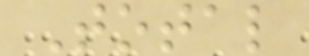Total
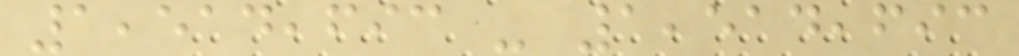1,514,693 - 1,514,693
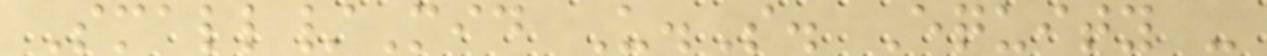Small/Mid U.S. Equity -
